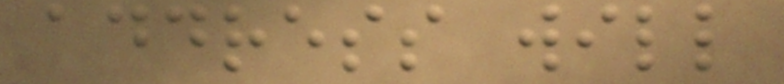address will
